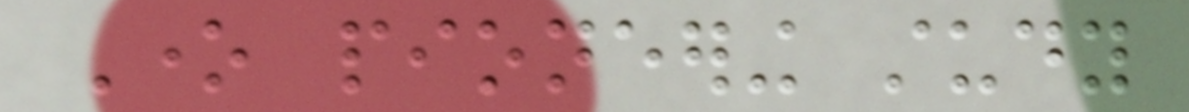One pioneering study
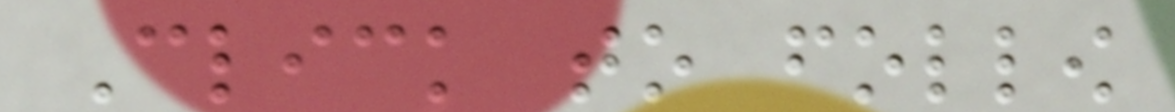Click to follow
